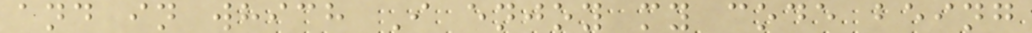and in which I enjoy my code being
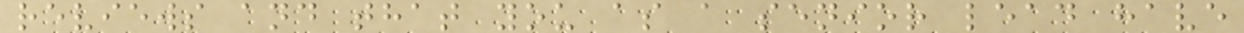reviews and that you as a senior lead have
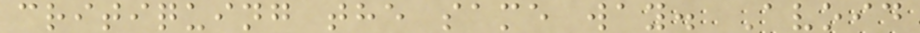critiquing the same way. Avoid
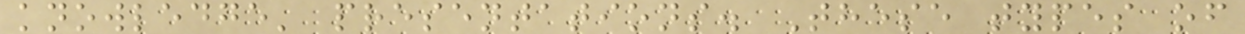knowledge' presentations. These types of
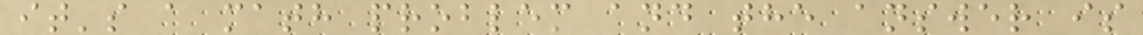it's a math problem and the answer is
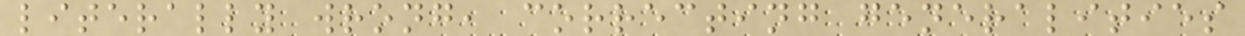literally wrong, correcting generalities
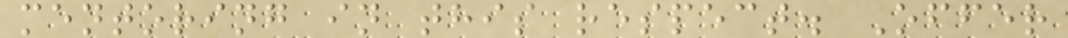mentoring in this respect. Offer
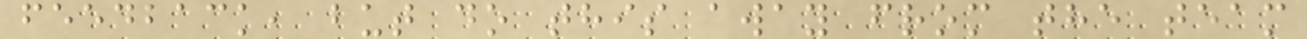feedback, but do this away from the team
